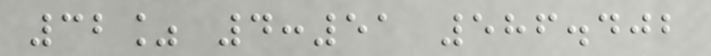32% 4:51 586.402
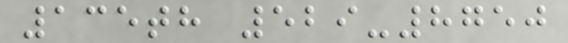135th 529-8750
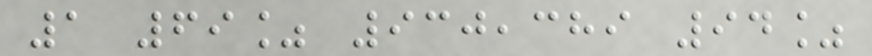1 69% 930,389 94%
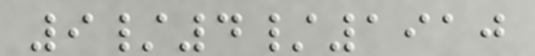9/4/1910
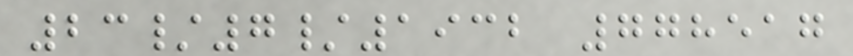23/7/1932 778517
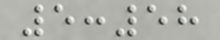5:58
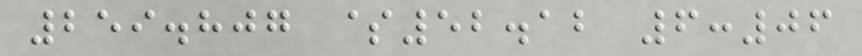259.807 $52.12 6:06
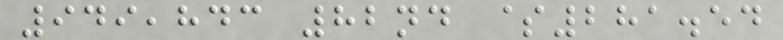949,843 82nd $281.54
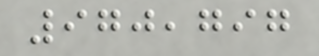970,797
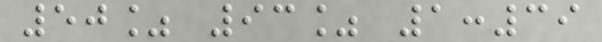50% 93% 1:39
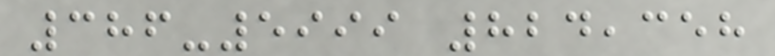386-5999 824,358
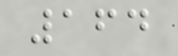164
